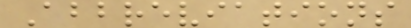Abbreviations
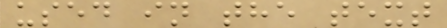used in the text
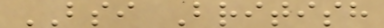BSI British
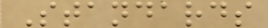Standards
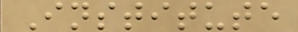Institute
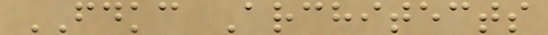FDKC Architects
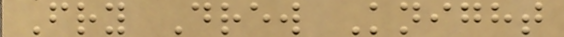Fry Drew Knight
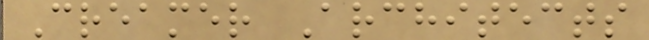Creamer Architects
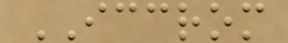ICCROM
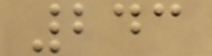243
